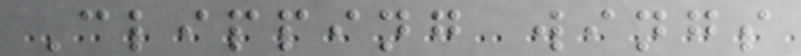Clipping wings
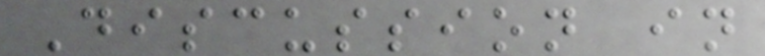Discussion in
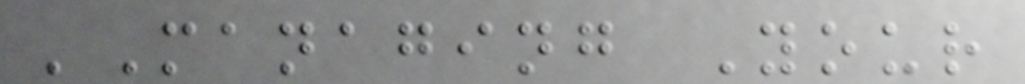'Managing Your
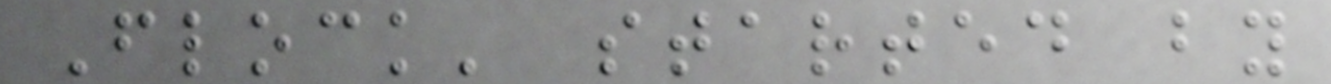Flock' started by
